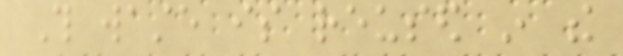This waste is reused in the
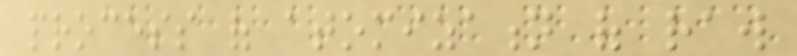process of atomization of raw
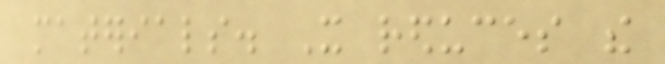materials. It reduces the
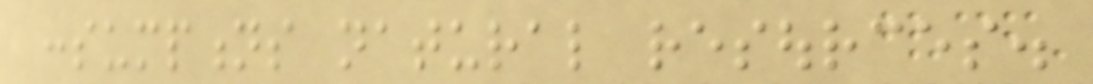consumptions natural resources.
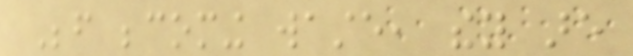Before becoming waste, they are
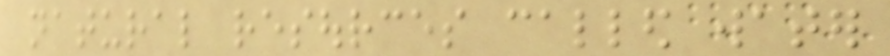natural resources called water
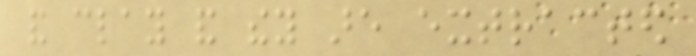and clay and they are extracted
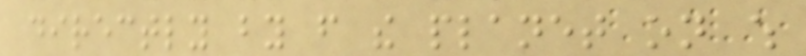directly by from the planet on which
